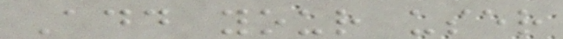Add your user
